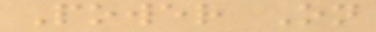Power On
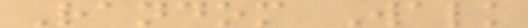Random Walk
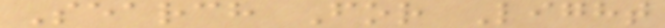Search For Light
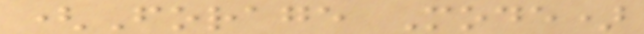(Forage Mode)
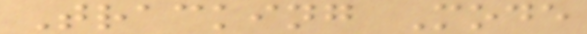Tracking Mode
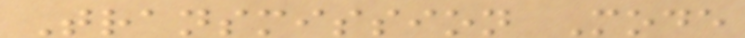Transmission Mode
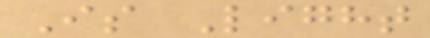Is Light
